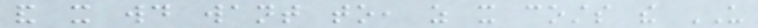and it would want to, as it costs the US
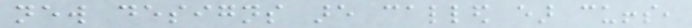new designs are called ear cuffs,
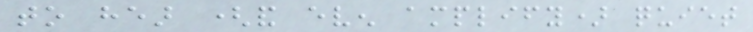to hear (and even amplify) quiet
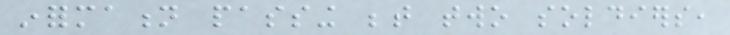information passing between two soldiers,
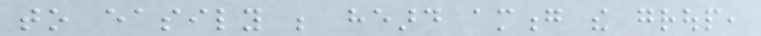to easily be heard among the group,
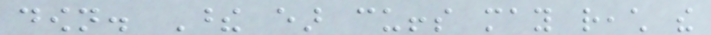down. These ear cuffs may reach the
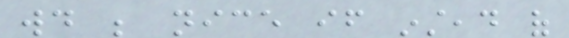would be nice if instead of
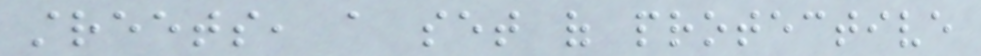streets, a set of protective
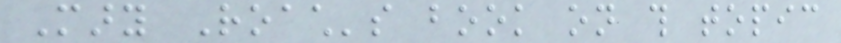Mary Roach's book on this topic
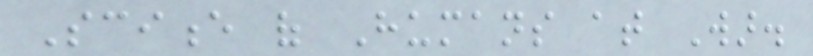Science of Humans at War.
